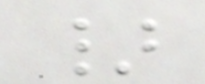}
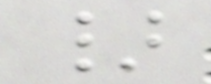}
